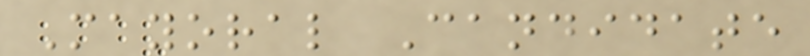Mayoral Candidate
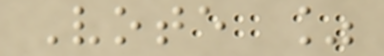Vote %
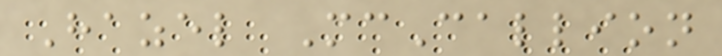Hazel McCallion
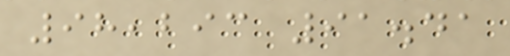98,293 91.41
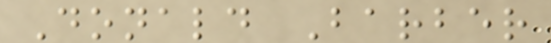Donald Barber
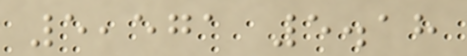5,571 5.18
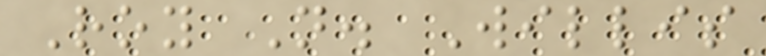Roy N. Willis
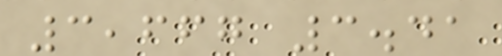3,667 3.41
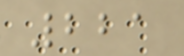221
